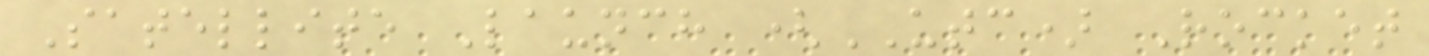Satellite Launch (UTC) Rocket
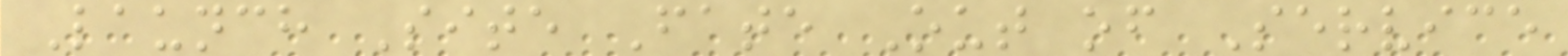Launch Site Fate Out of Service
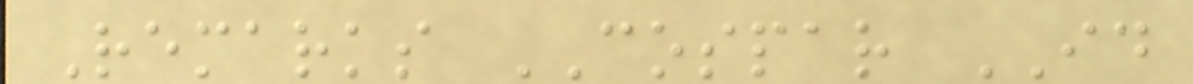Remarks COSPAR ID
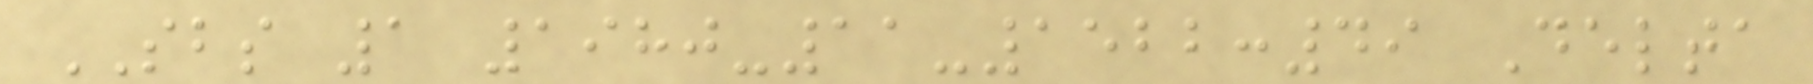SBS 1 1980-11-1522:49 Delta
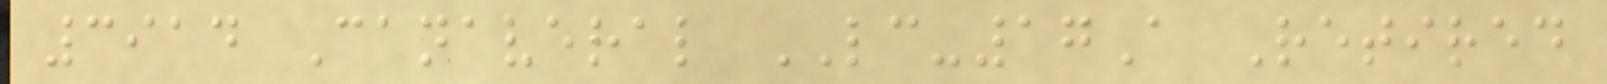3914 Canaveral LC-17A Retired
